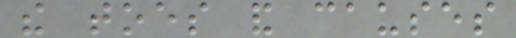the toes and causes
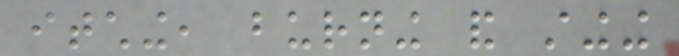itching, burning and stinging
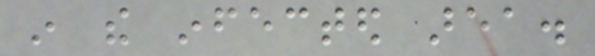in the infected area.
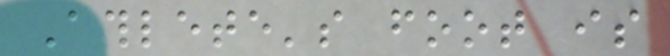Athlete's foot is
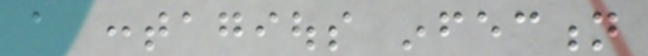a contagious infection
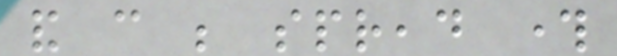and can be spread through
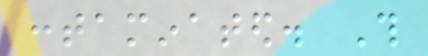contaminated. This
